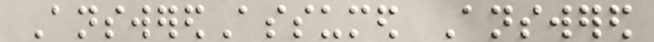AnsweredAssumed Answered
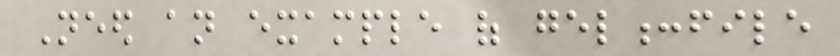Need an example of gel:file
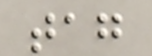tag
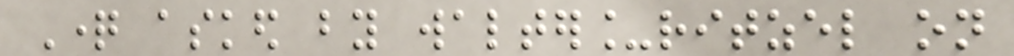Question asked by walter_ritzel on
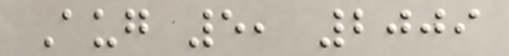Aug 5, 2009
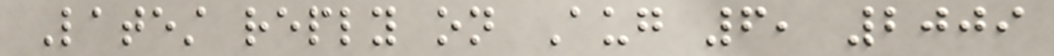Latest reply on Aug 6, 2009
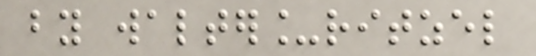by walter_ritzel
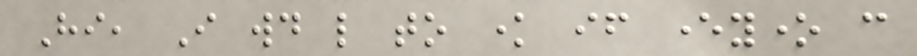Hi, I would like to know if everyone can
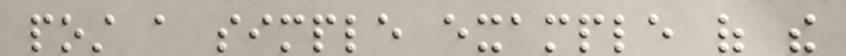post a simple example of the
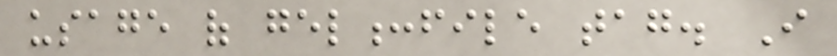usage of gel:file tag. I
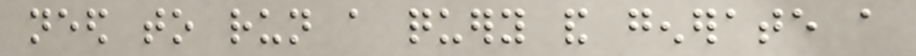need to run a query and generate a
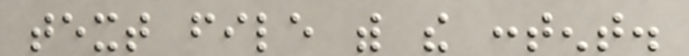text file with the content.
